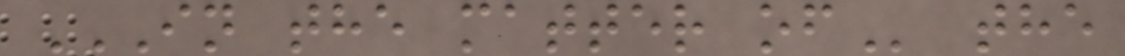IN THE MATTER OF the
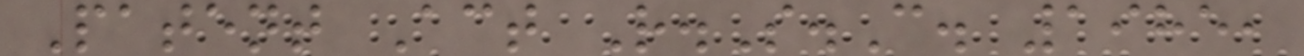Patent Act R.S.C. 1985,
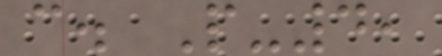c. P-4,
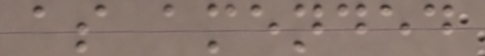as amended
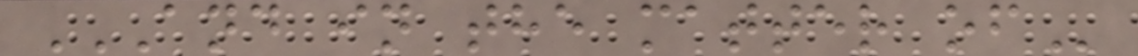AND IN THE MATTER OF
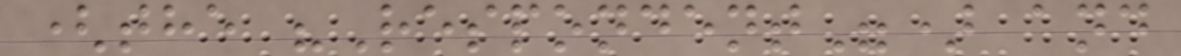(the "Respondent") and
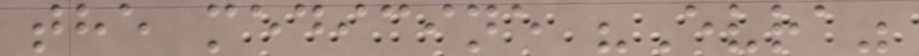the medicine "Evra"
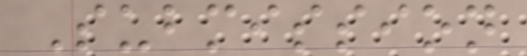Submission
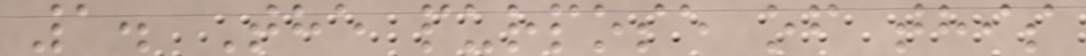1. The purpose of this
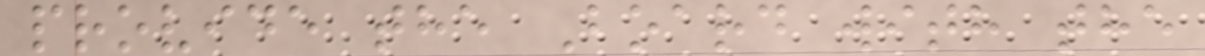provide the Board with the
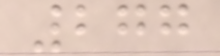277
